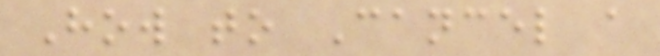How to Cancel a
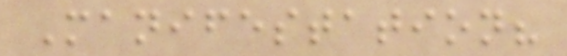Manifestation?
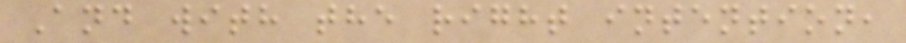And with the right intention,
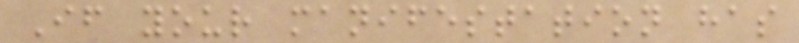If your manifestation has
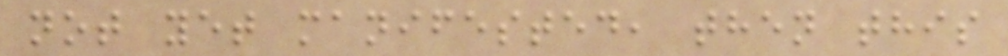not yet manifested, then this
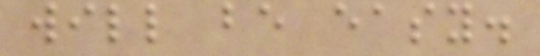will be easy.
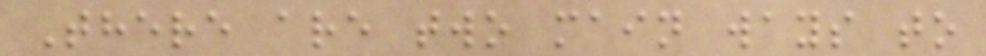There are two main ways to
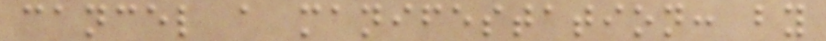cancel a manifestation: by
